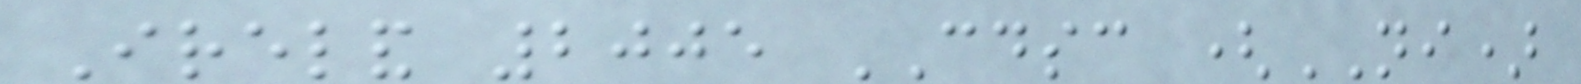Ireland 2005 CDSC (NI)
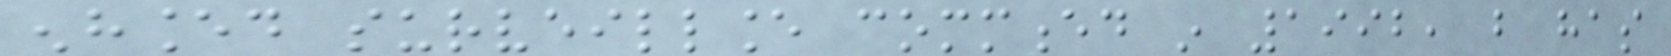enhanced surveillance commenced in 1992, but has
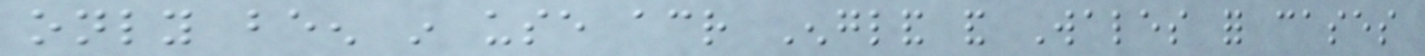only been in use across England and Wales for cases
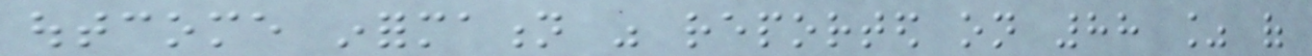outcome information was reported on 88 % of
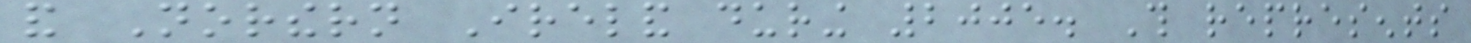and Northern Ireland during 2005. This represents
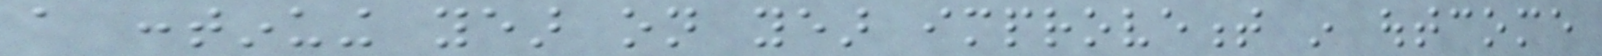a continuing year on year improvement in outcome
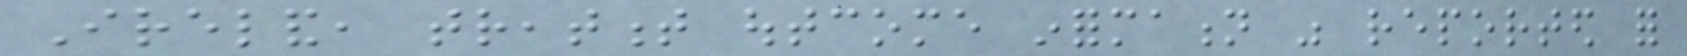Ireland, treatment outcome information was reported for
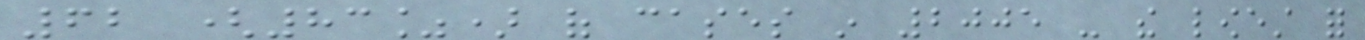62 (83%) of cases in 2005 - the lowest for
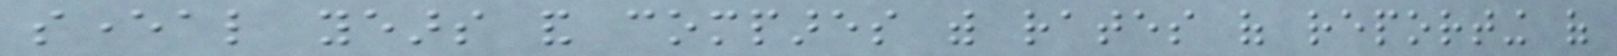several years and compares with rates of reporting of
